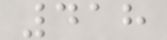418
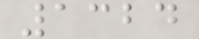1324
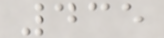435
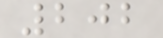202
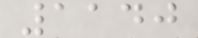1140
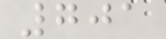701
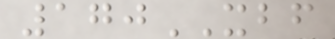170XBF
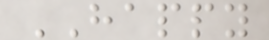HAPPY
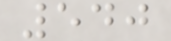540
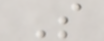S
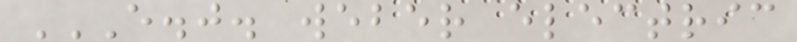E.J. WEBER ELECTRIC
